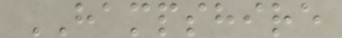HAMPSHIRE
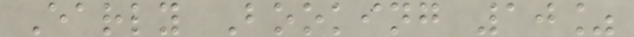Early Booking 10%
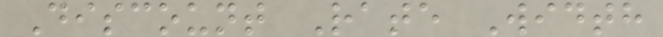Discount Rate Width
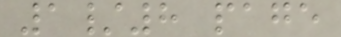1/8 page
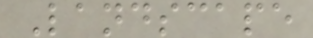Landscape
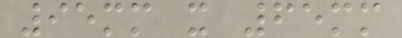95mm x 65mm
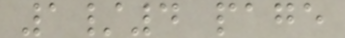1/4 page
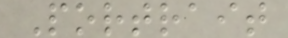Portrait
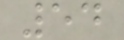54
